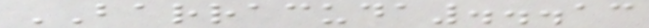BARRACUDA...13
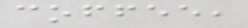coffee,
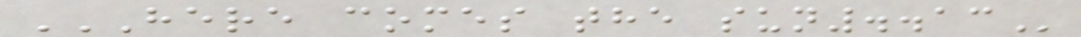HERE COMES THE SUN..13
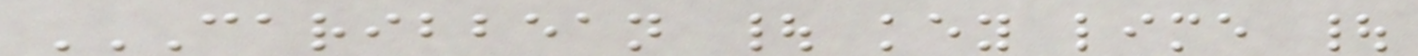CARIBBEAN | KEY LIME |
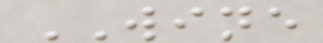WINE
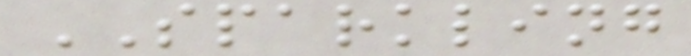SPARKLING
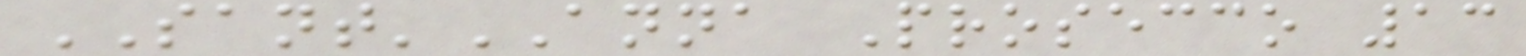SANT'ANNA Prosecco 13
